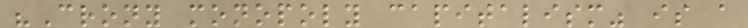"Crony monopoly capitalism" is a
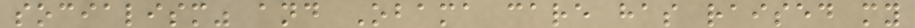socialism" and Obama care has raised my
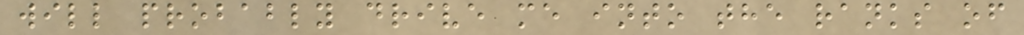will probably drive me into the ranks of
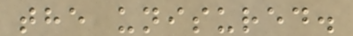the unisured.
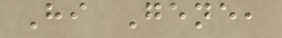Hi Gene,
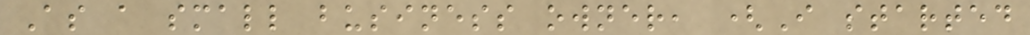As a small business owner, (I started
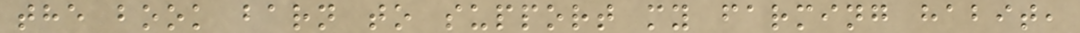the book barn to support my farming habit,
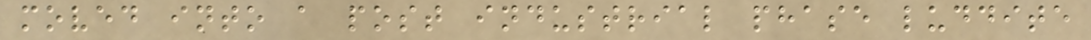moved into a post industrial phase luddite
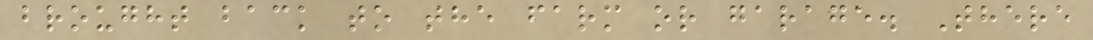brought back to the farm or garage. There
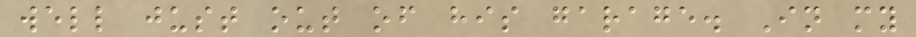well just out of his garage. In my
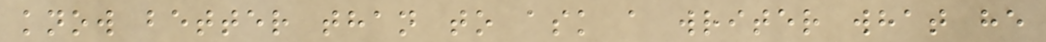know better than to ask a writer what he
